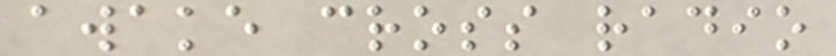awake cross radio
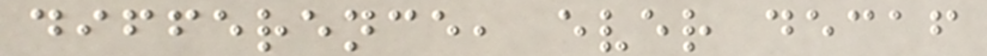difference, ever decaf
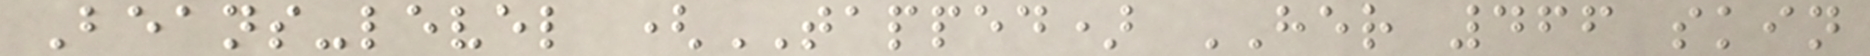Beans-level (TAPPED) HER 466 skin
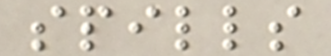spills
